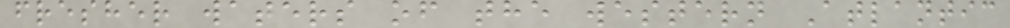fresher waters of the western Atlantic
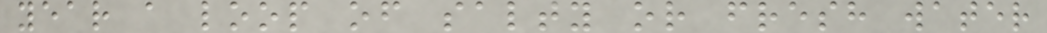year a loop of salty or fresh water
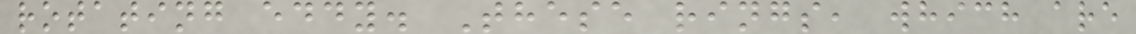rotating eddy. These rings, which are
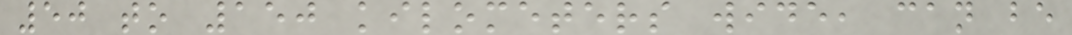50 to 150 kilometers wide, can be
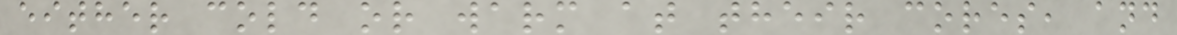either cold or warm at their cores, and
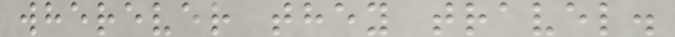wherever they travel.
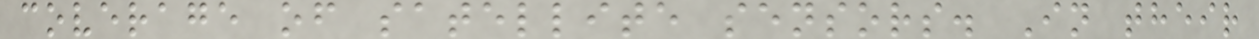coverage of satellite sensors. In their
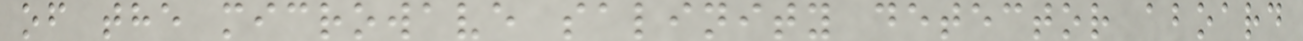of the microwave salinity detector aboard
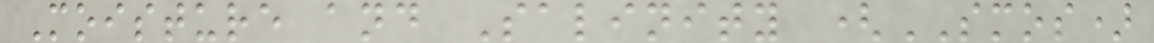Moisture and Salinity (SMOS)
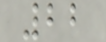22
